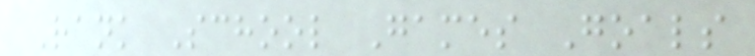Rank School Games Goals
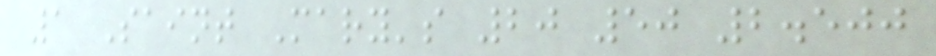1 Saint Mary's 20 50 2.500
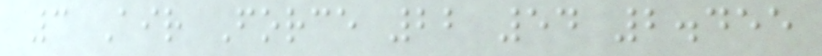3 Air Force 22 54 2.455
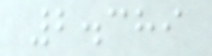2.389
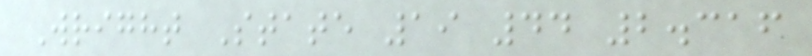Wright State 19 44 2.316
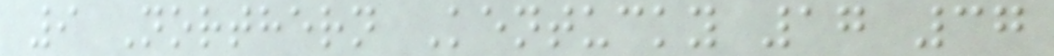9 Northern Kentucky 17 37
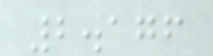2.176
